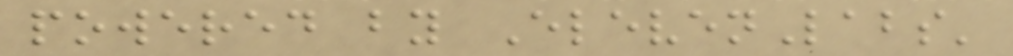powered by ElevenLabs'
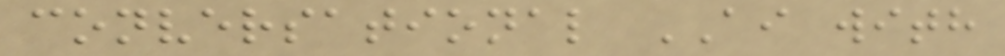conversational AI with
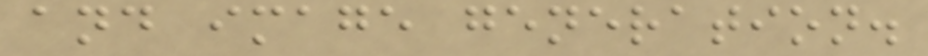and image generation.
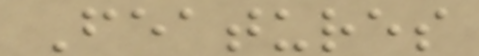Features
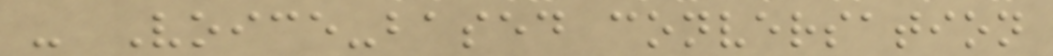- Voice-based conversation
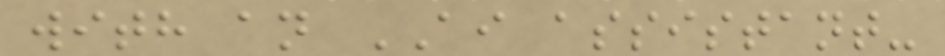with an AI assistant-
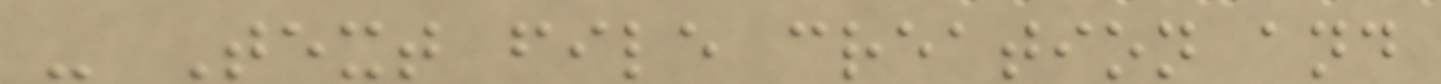- Text file creation and
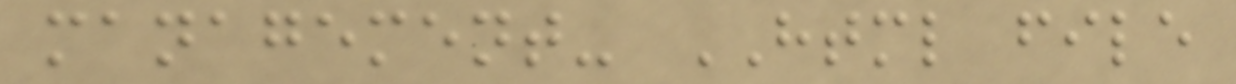management- HTML file
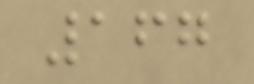167
